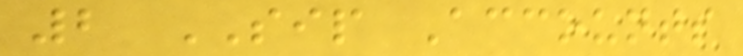2 SIP Accounts
